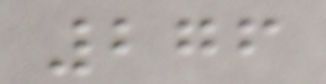276
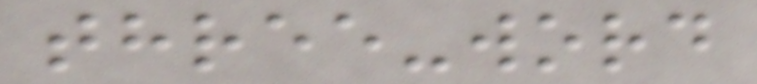three-word
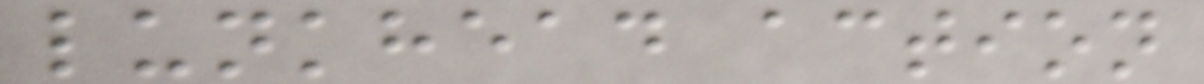lunkhead action
